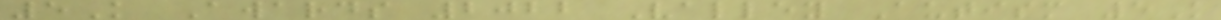5K Awards 2022 Valley Autism 5K
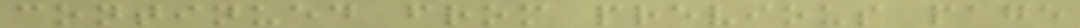continued from previous page
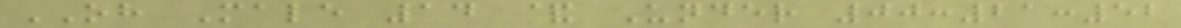OH Male 14 & Under 00:21:52
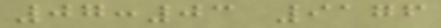07:03 9176
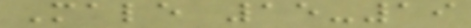Male 15-19
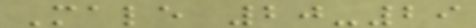Male 20-29
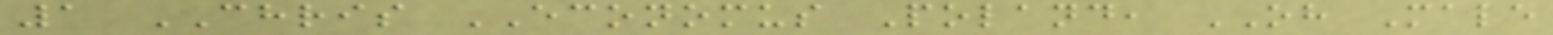1 CHRIS ECONOMUS Poland, OH Male
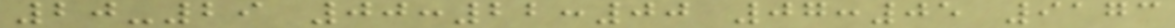20-29 00:22:00 07:05 9173
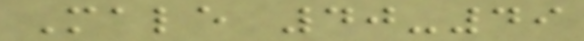Male 40-49
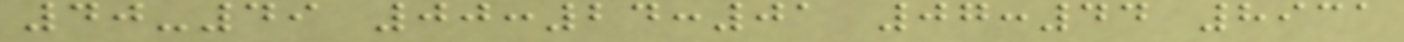40-49 00:24:01 07:44 8931
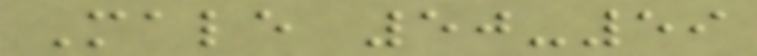Male 50-59
